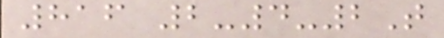816 2-4-2T
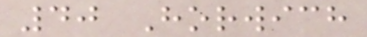40 Horwich
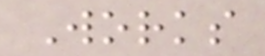Works
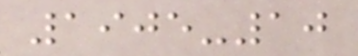1905-10
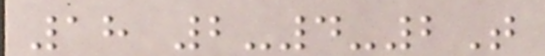18 2-4-2T
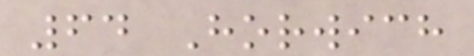64 Horwich
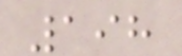198
